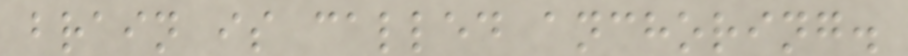brain is called anchoring.
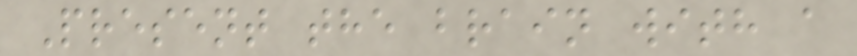Present the brain with a
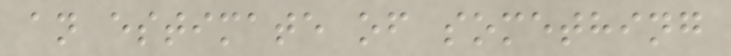an estimate of something
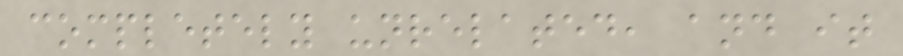completely unrelated, and it
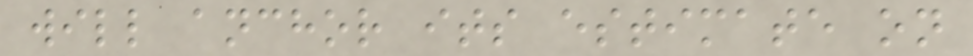will anchor its estimate on
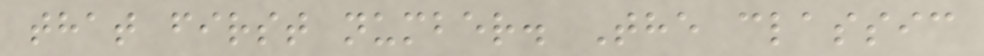that first number. The classic
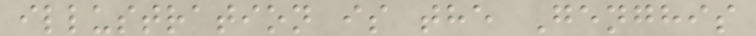illustration is the Genghis
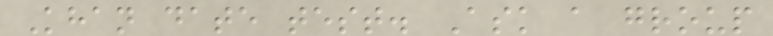Khan date test. Ask a group
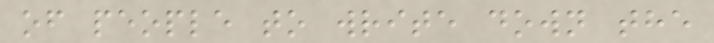of people to write down the
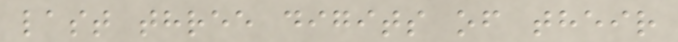last three digits of their
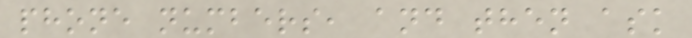phone numbers, and then ask
